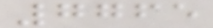7765
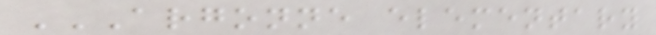ARGONNE ELEMENTARY
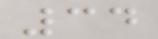34
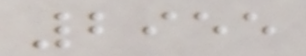2955
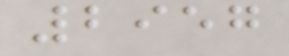2957
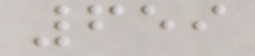659
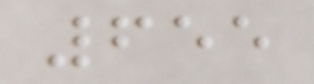655
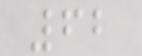62
